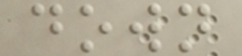down
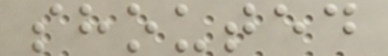shouted
